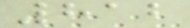812
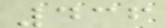436
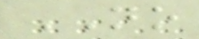NO
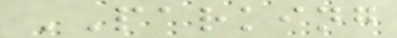PARKING
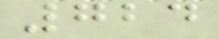724
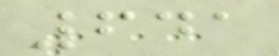641
